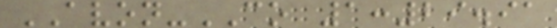AVON-CO 1:29.91
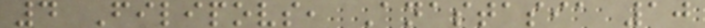4 Filipovs, Anastasia 10
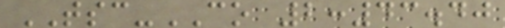TSC-CO 2:43.40
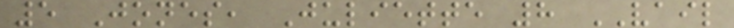5 Jones, Juliette 8 VAIL
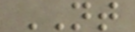NT
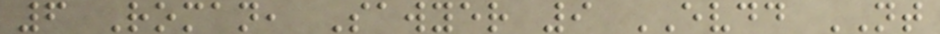6 Roman, Sawyer 9 EVDD NT
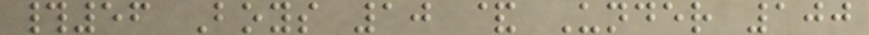#56 Boys 10 & Under 100
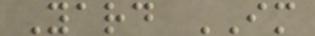Yard IM
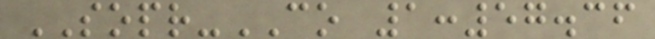SOPR-CO 1:57.36
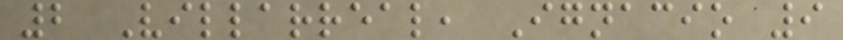2 Villarreal, Ignacio 9
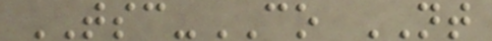TSC-CO NT
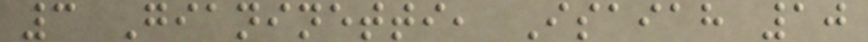3 Gianinetti, Isaiah 10
